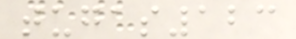tugas123
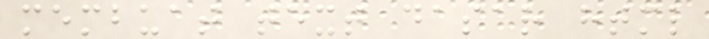membuat text dasar html
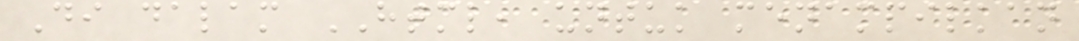Di dalam HTML, untuk menampilkan
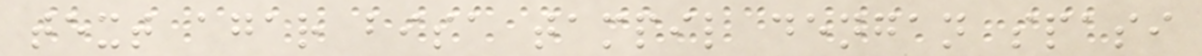text agar bisa tampil dengan spasi
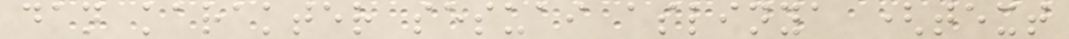dan karakter sesuai aslinya (text
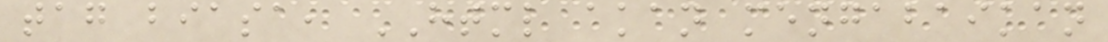tag biasa, HTML akan mengabaikan
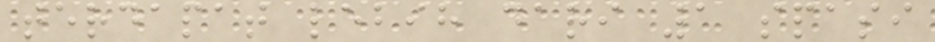terdapat lebih dari 1 spasi
